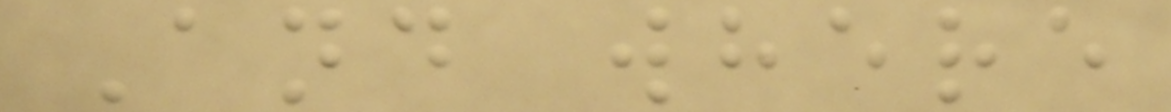And where
